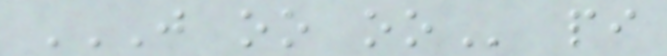J OO OO pi
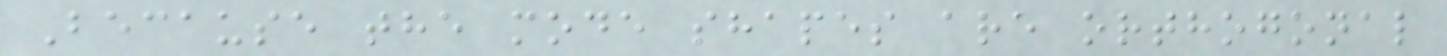Because the mode shapes are orthogonal
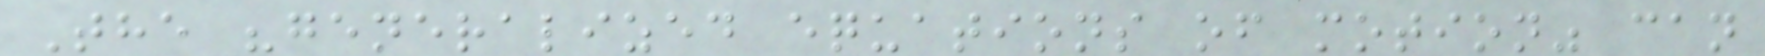The "generalized equations of motion" can
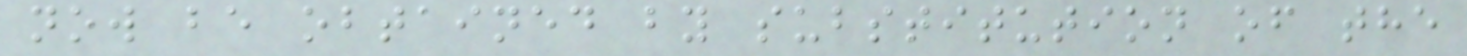now be obtained by substitution of the
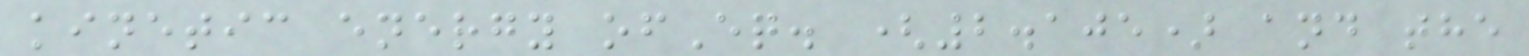kinetic energy ofEq. (2.105) and the
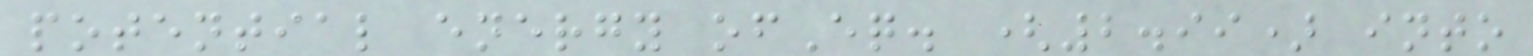potential energy ofEq. (2.99) into
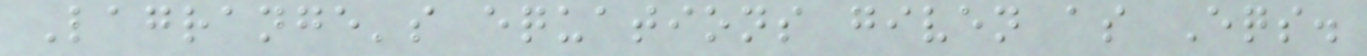Lagrange's equations given as Eqs.
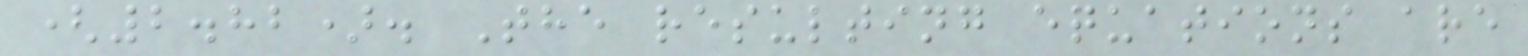(2.82). The resulting equations are
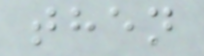then
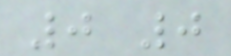0 0
